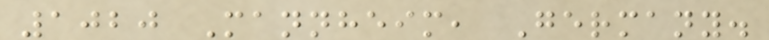1020 Mannheim, Germany.
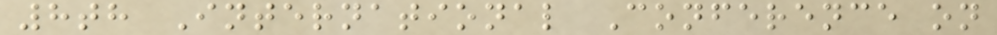8th International Conference on
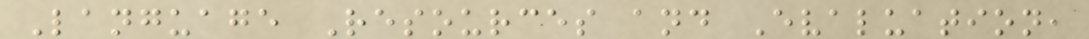Language Resources and Evaluation,
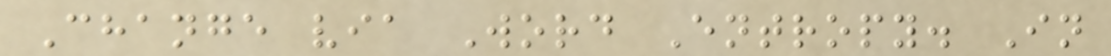Change via Word Entropy. In
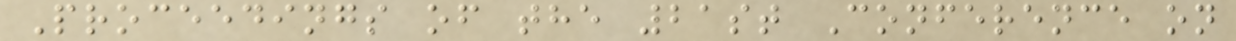Proceedings of the 21st Conference on
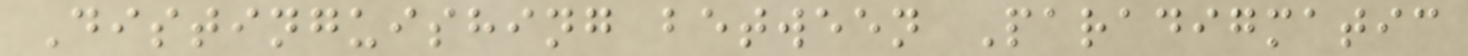Distinguishing between Paradigmatic
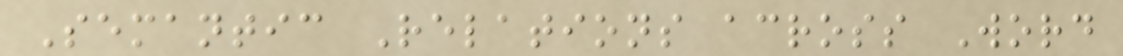Semantic Relations across Word
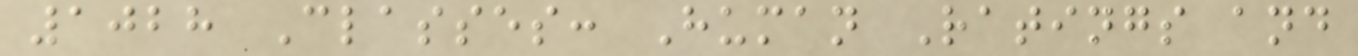1028 Classes: Human Ratings and
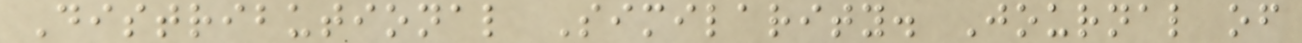Distributional Similarity. Journal of
